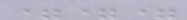===
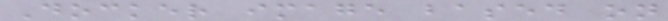Docker image based on
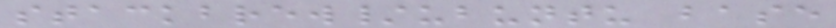stackbrew/ubuntu base
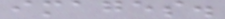images.
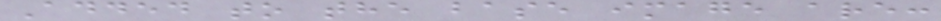Added to the base image are:
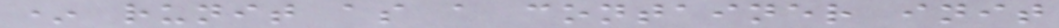* runit as a container init
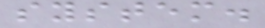system.
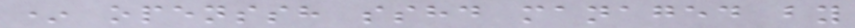* openssh sshd managed by
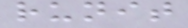runit
